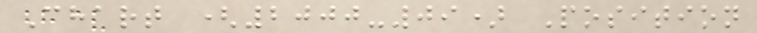Chart (2000-09) Position
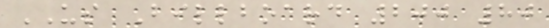US Billboard 200 80
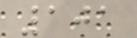101
